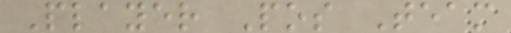Player Pos Team
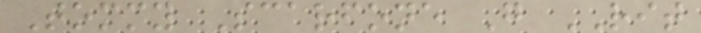Tommy Scarfone G RIT
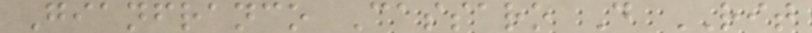Gianfranco Cassaro D RIT
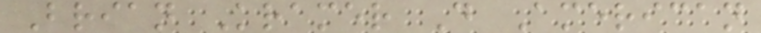Brian Kramer D American
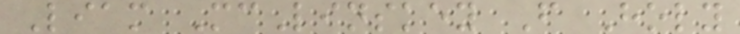Liam McLinskey F Holy
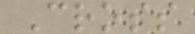Cross
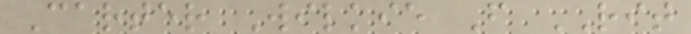Carter Wilkie F RIT
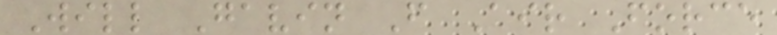Will Gavin F Air Force
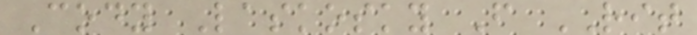Cody Laskosky F RIT
